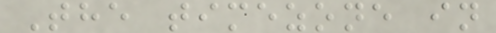The timezone in
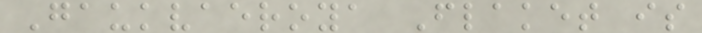Gaukvaeroya Flaket is
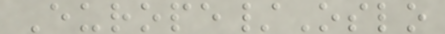Europe/Oslo
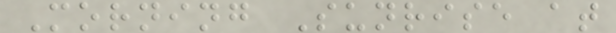Morning Sunrise at
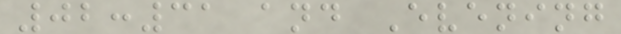02:31 and Evening
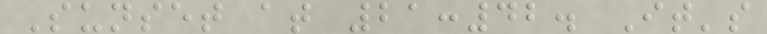Sunset at 21:42. It's
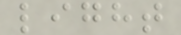light
